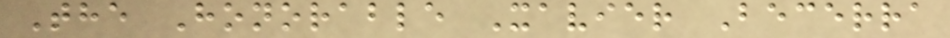The Honorable Xavier Becerra
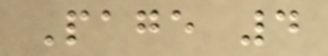Page 4
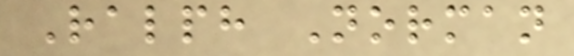Ralph Norman
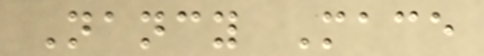Nancy Mace
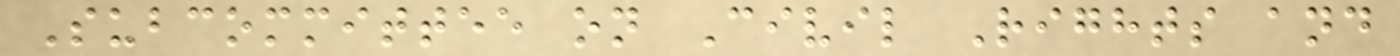Subcommittee on Civil Rights and
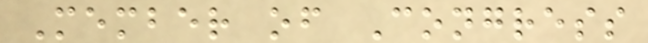Member of Congress
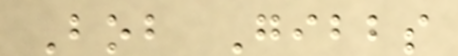Bob Gibbs
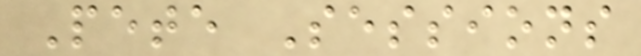Pete Sessions
